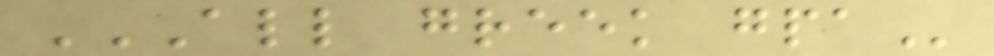ALL GREEK GPA
